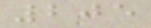205
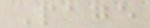Page
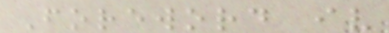Foreword iv
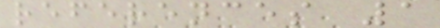references 1
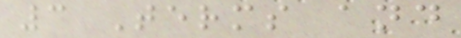3 Terms and
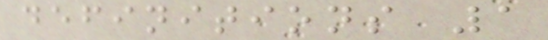definitions 1
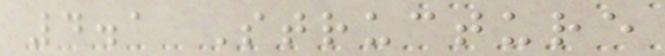4.1 Structure
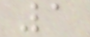1
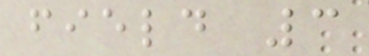field 3
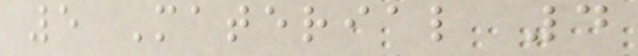5 Material 4
